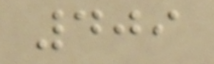409
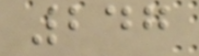247
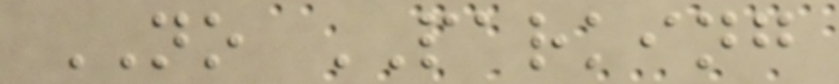NO PARKING
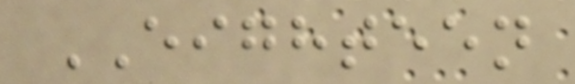EIGHTEEN
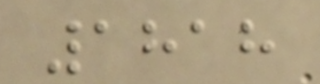1818
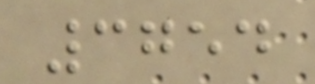3754
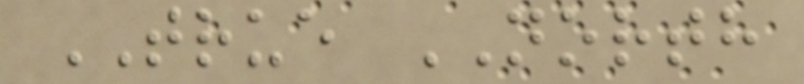TRUE NORTH
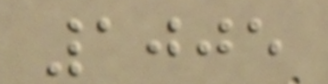1005
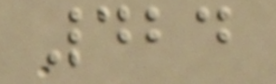424
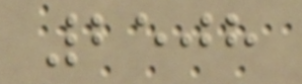2508
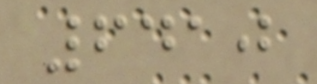6410
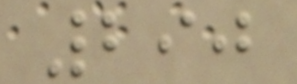290
